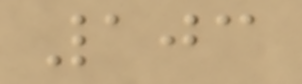103
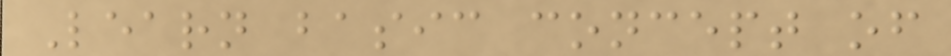Learn basic concept of
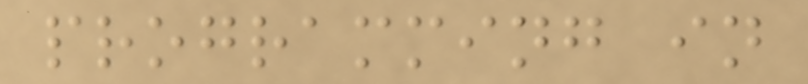programming in
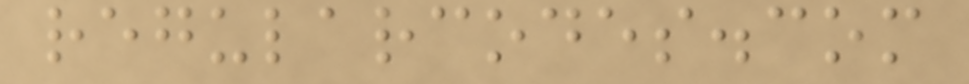regularcodes.com
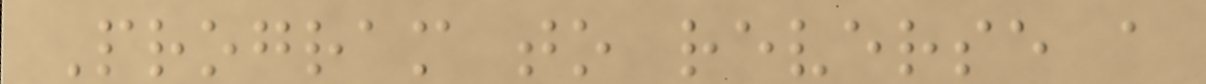Program to reverse a
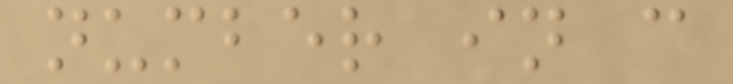number in c
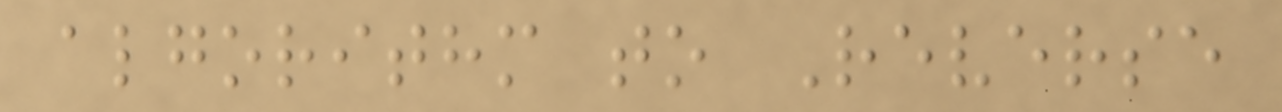algorithm to Reverse
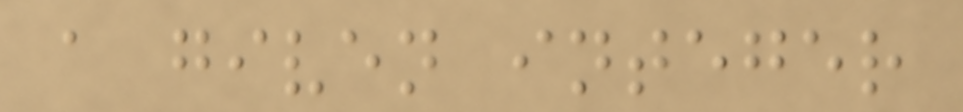a given integer
